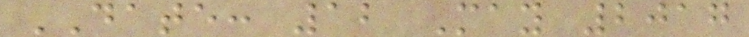DATE: 12 May 2017
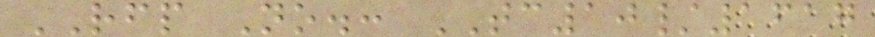RFP No.: TC10/1617
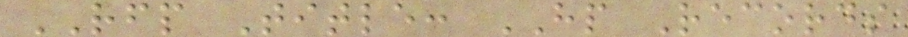RFP Title: HP Records
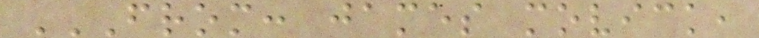FROM: JAMES MOVICK,
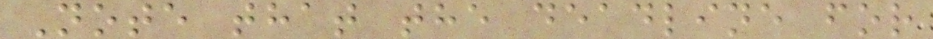Note that the deadline for
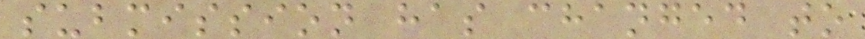submission has changed to
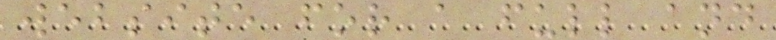website for a full and
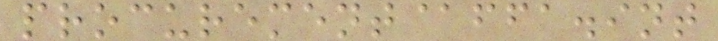procurement@ffa.int
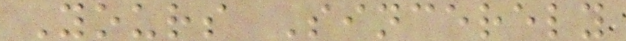Yours Sincerely
